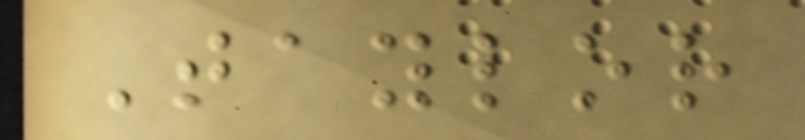Taylor
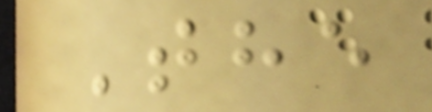The
